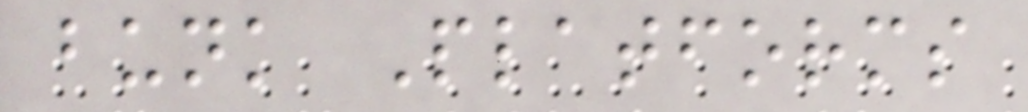bunk Platforms
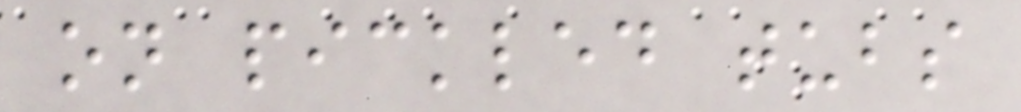on pickled tubs
